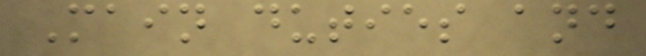Main duties and
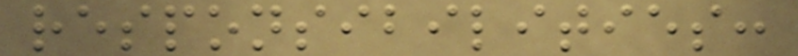responsibilities:
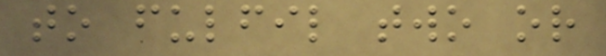to fulfil two or
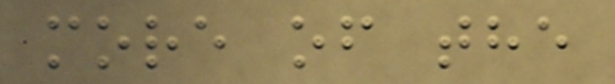more of the
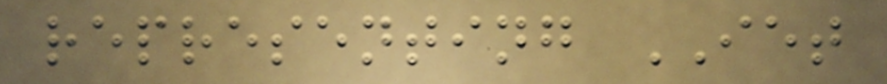representing IET
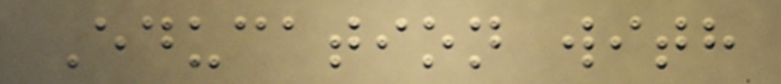Education with
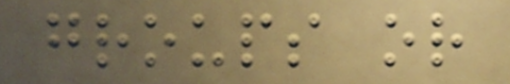groups or
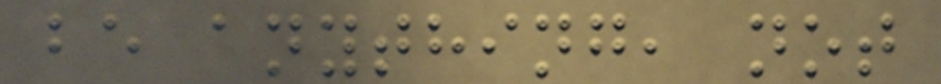be anything, not
